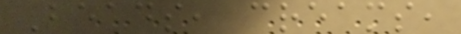Beads, creams,
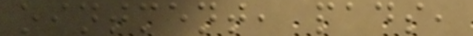ointment, pads,
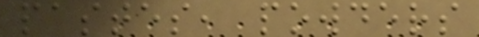pastes, powders
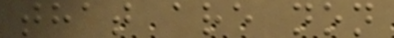that are non
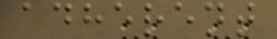adherent
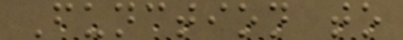Function to
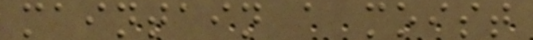maintain a moist
